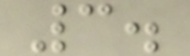3.
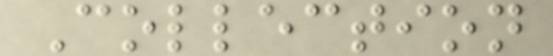Collection
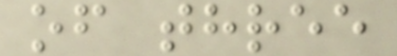of three
